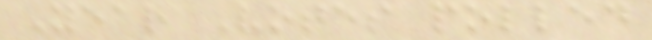Year Votes polled
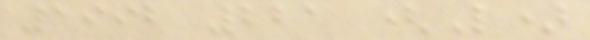1992 221 (L)
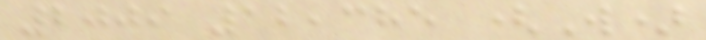2009 12,385 (W)
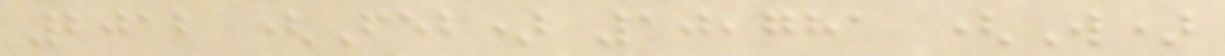2012 (Feb) 10,781 (W)
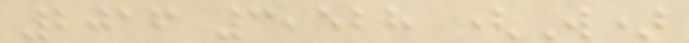2016 3,528 (W)
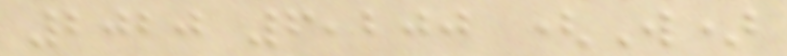2020 6,200 (W)
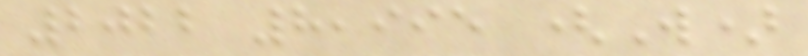2022 8,995 (W)
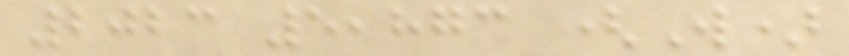2023 5,873 (W)
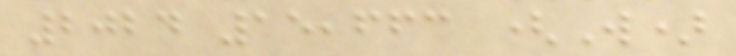2024 15,663 (W)
